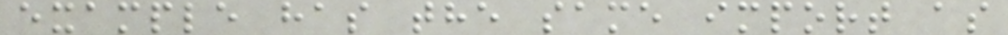example has the same import as
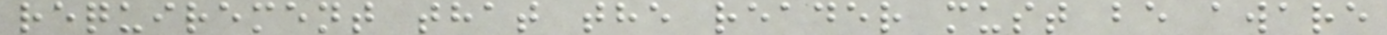requirement that the reader must be aware
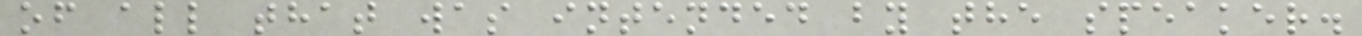of all that was intended by the speaker.
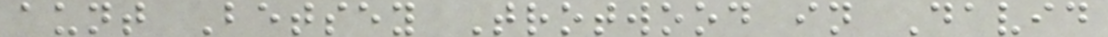aunt Betsey Trotwood in David
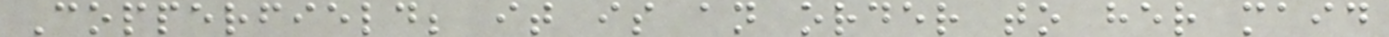Copperfield; it is an order to her maid
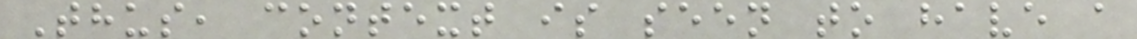Thus, context is seen to have a
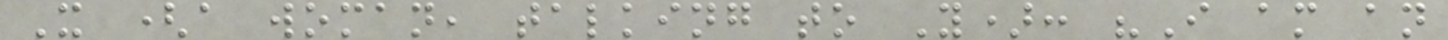X (a woman, talking to Y): "I am an
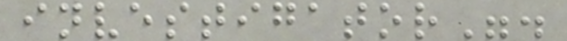investigator".
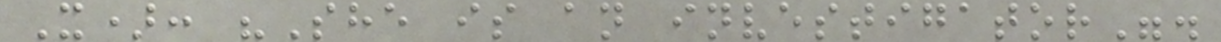X): "She is an investigator".
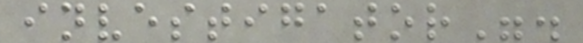investigator".
